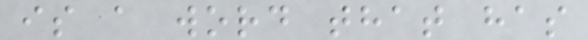is a word that has
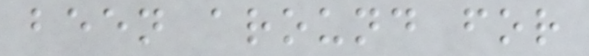been around for
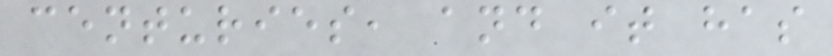centuries, and it has
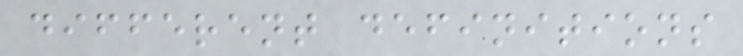different definitions
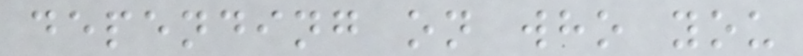depending on who you
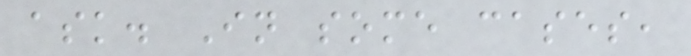ask. In some cases,
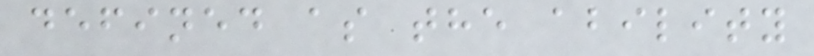defined as the ability
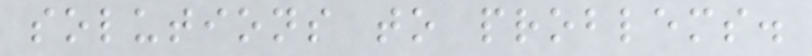solutions to problems.
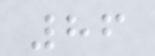86
